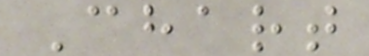Chart
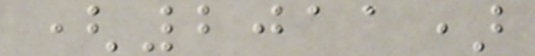(2011)
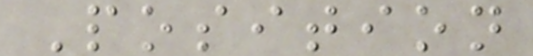Position
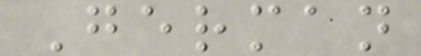German
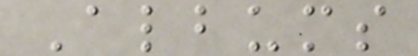Albums
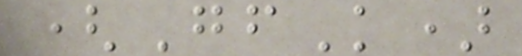(GfK)
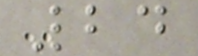24
